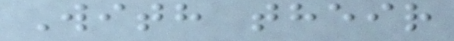With their
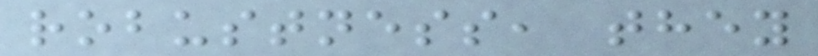robustness, they
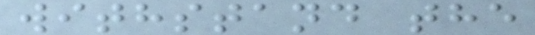withstand the
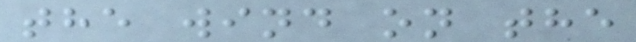the wind on the
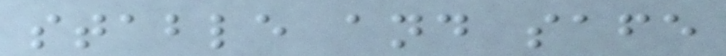stable and safe
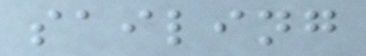sailing
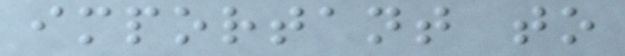important to
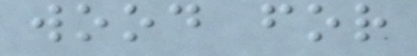wood for
